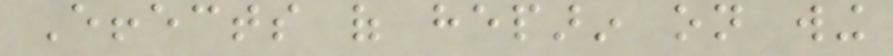Effects of heparin on wing
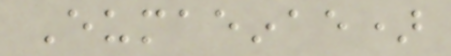Eumaeinae)
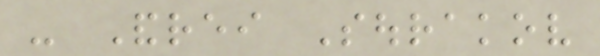- Andrei Sourakov
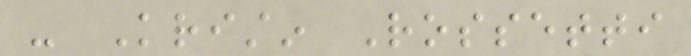- Kristin Rossetti
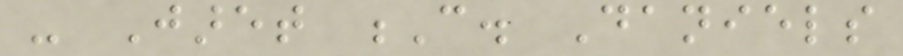- Jaret C. Daniels
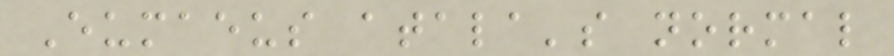Eumaeus atala's normal
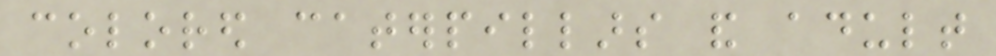colored caterpillars and adult
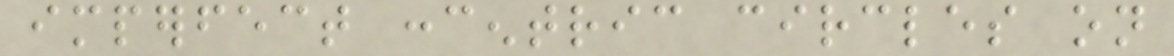imperfect concentric circles on
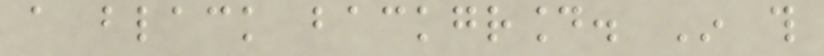a black background. In this
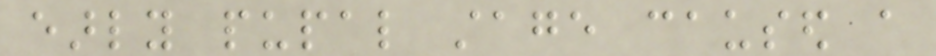early pupal stage caused a
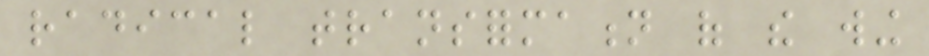radical transformation of the wing
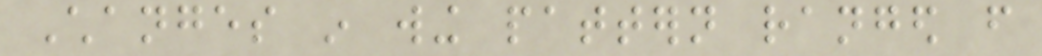Changes in wing pattern ranged from
